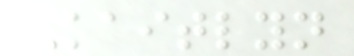Kaitlyn
